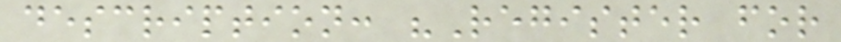description: "Register for
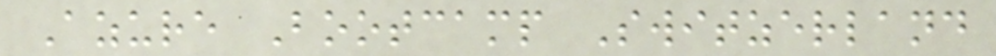Azure Bootcamp Switzerland
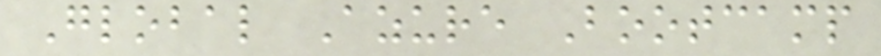Global Azure Bootcamp
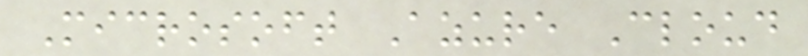Microsoft Azure Cloud
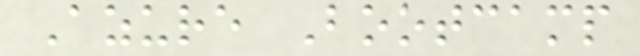Azure Bootcamp
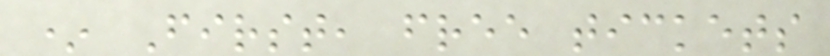* First, free tickets
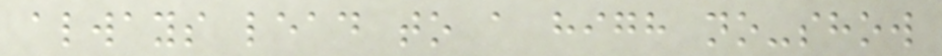always lead to a high no-show
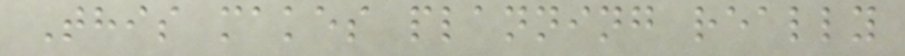This makes planning really
